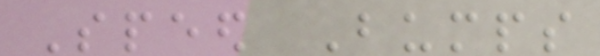Speed Bumps
